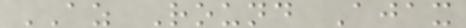AZ Round Ajax
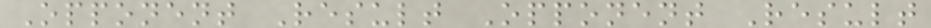Opponent Result Opponent Result
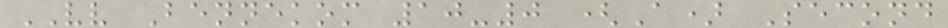VV Bennekom 10-0 (A) Second
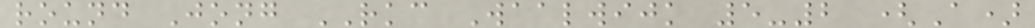round Jong RKC Waalwijk 5-2 (A)
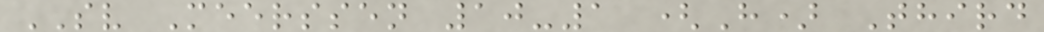SV Meerssen 10-1 (H) Third
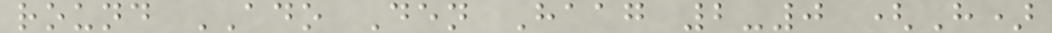round ADO Den Haag 2-0 (H)
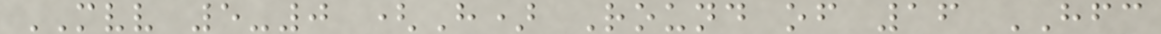MVV 5-0 (H) Round of 16 HFC
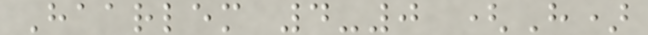Haarlem 4-0 (H)
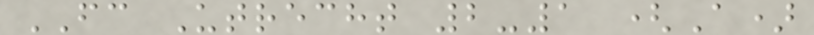FC Utrecht 2-1 (A)
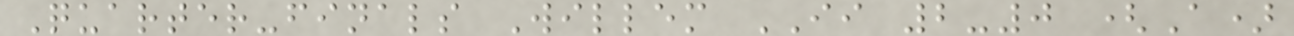Quarter-finals Willem II 2-0 (A)
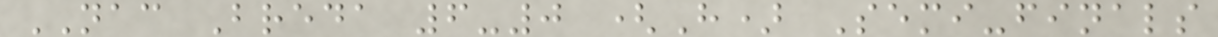NAC Breda 6-0 (H) Semi-finals
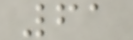61
